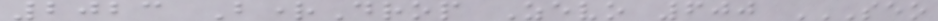2023 BrightDrop Zevo 600 SEO
